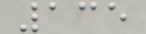135
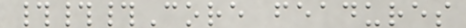###Core feadures
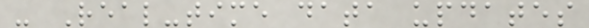- Real-time data updates
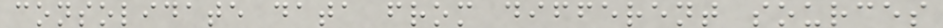consolidate data from different sources
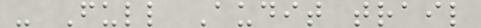- Full Audit trail
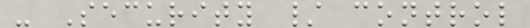- Security / control
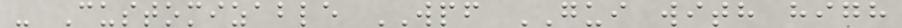- Customizable WPF GUI with high
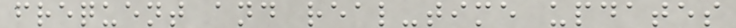frequent and real-time updates
